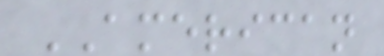AMERICAN
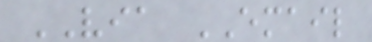VIA EMAIL
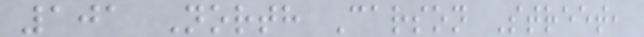101 North Carson Street,
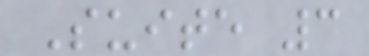Suite 3
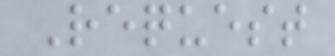Request
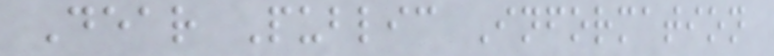Dear Public Information
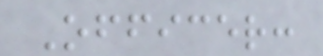Officer:
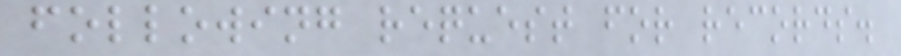following request for records.
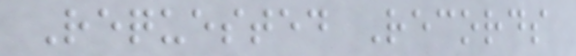Requested Records
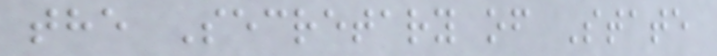the Secretary of State
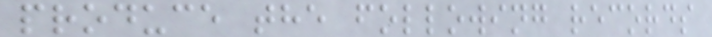produce the following records
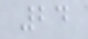24
